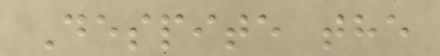Despite the
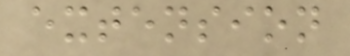extension
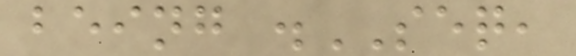being .SEQ,
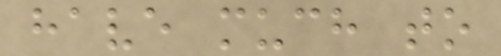have much to
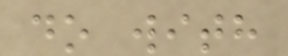do with
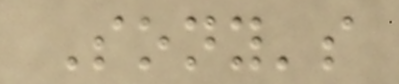Sony's
